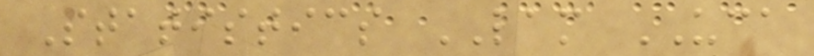Statistics LAM UCA
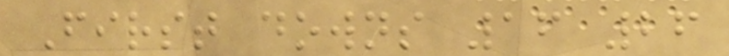First downs 16 26
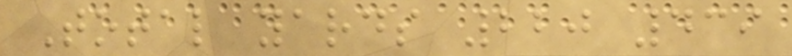Total yards 220 439
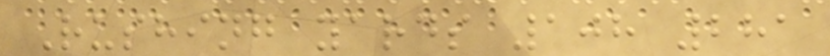Rushing yards 108 281
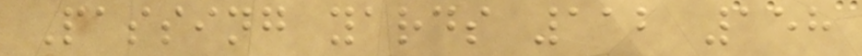Passing yards 112 158
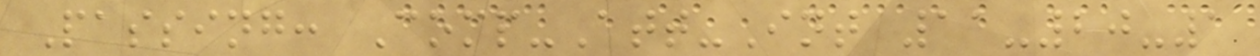Passing: Comp-Att-Int 11-20-1
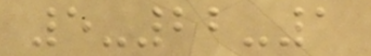5-22-1
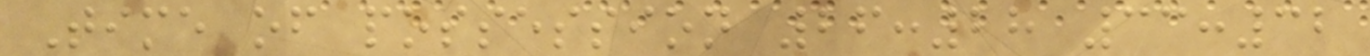Time of possession 26:28 33:32
